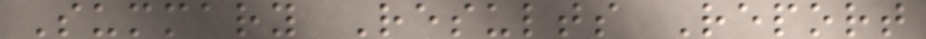Summary Results Report
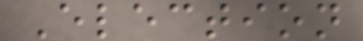Election
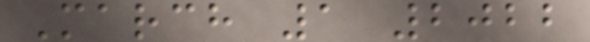March 1 2022
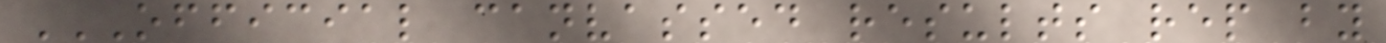OFFICIAL CANVASSED RESULTS REP BY
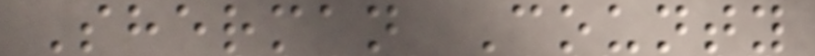Sherman County
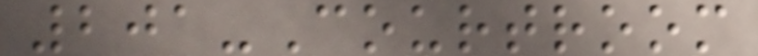201-Courtroom
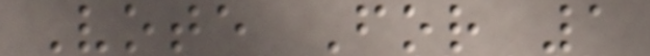Vote For 1
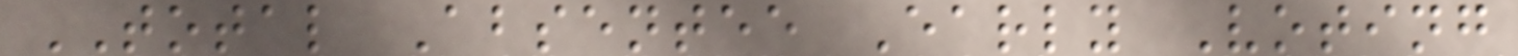TOTAL Absentee Early Voting
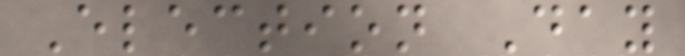Election Day
